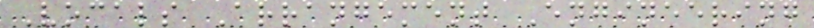Vocals Arrangement Engineering
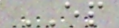EP
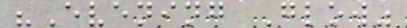"Evening Glow"
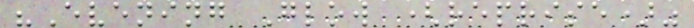"Evening Glow (reprise)"
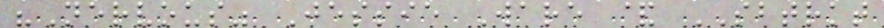"Nervous" Jessie Ware & SBTRKT
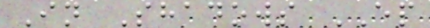In Shadows EP
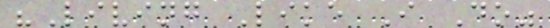"Living Like I Do"
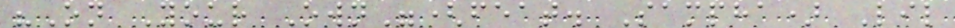"On Your Own"(feat. Sampha) Lil
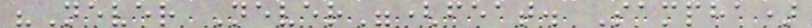"Never Never"(feat. Sampha)
